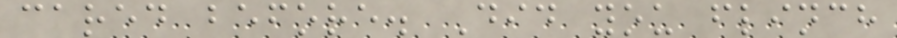cared before. Did you flinch
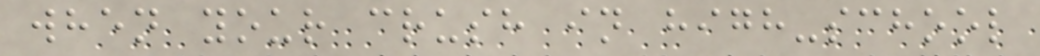when your crush in high-school
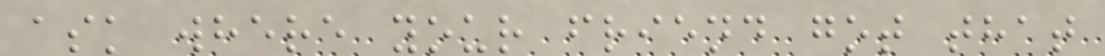ask where your friend got that
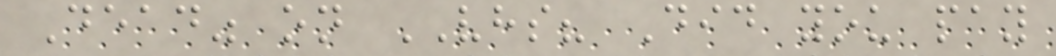Dead" on VHS? Did you pay
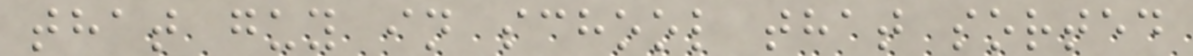that guy in school that sorted
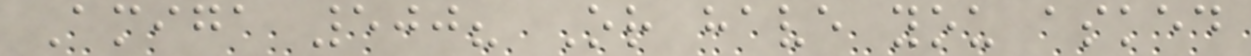Amiga 500? Or have you asked
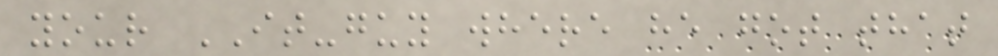your IT-guy where he got that
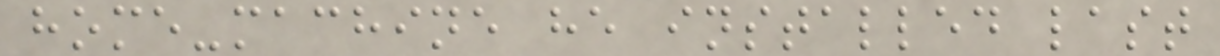home-machine he installed last
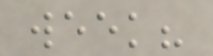week?
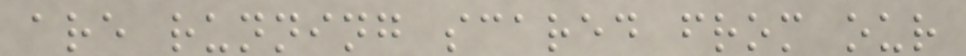are running scared from our
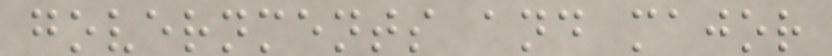governments and major
